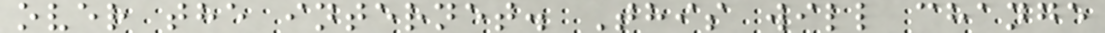over the internet. This will change
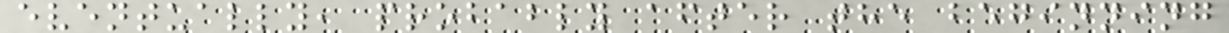eventually, probably after the beginning
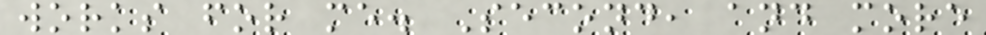works for me. Second, and more
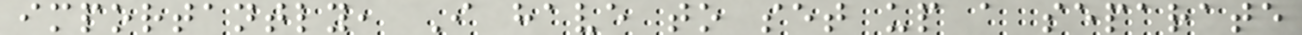importantly, I have to set up a separate
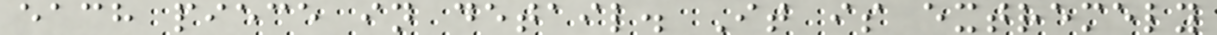each piece in detail. It is extremely
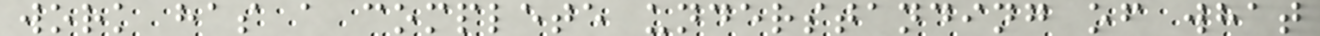work has a complete understanding of what
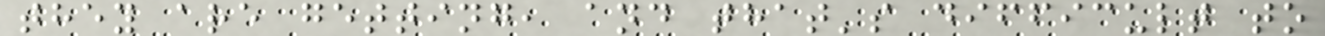they are getting, and that's difficult to
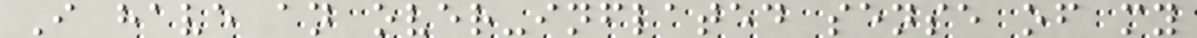I have an over-inflated sense of my
